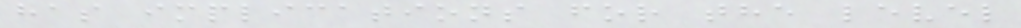has implications for the level
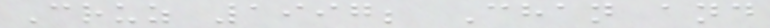Cruz 1997; Chan and
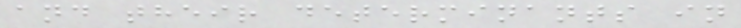and their determinants in
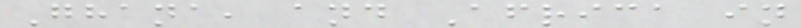Ghana, and Africa in
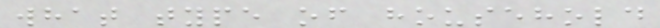what type of household
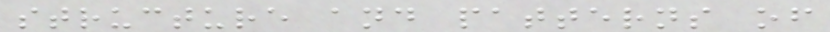structure and patterns of
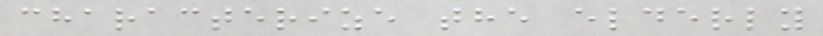characterize the elderly
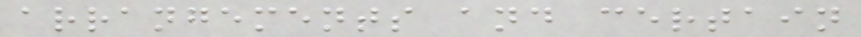arrangements and certain
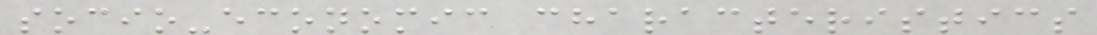socio-economic characteristics
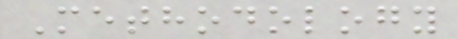Methodology
